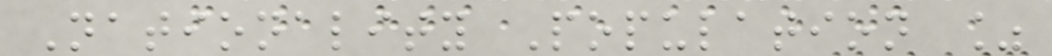Nationality Population %
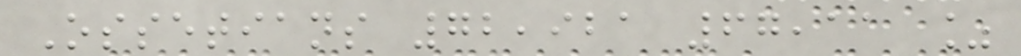Ossetians 72,921 67,11 %
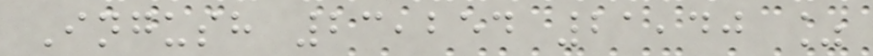Ingush 23,254 21,40 %
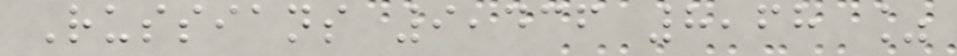Russians 9,436 8,68 %
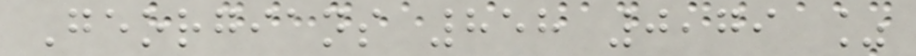Georgians 858 0,79 %
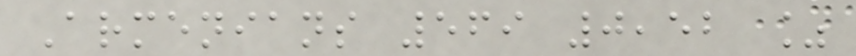Armenians 569 0,52 %
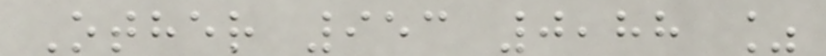Other 953 0,88 %
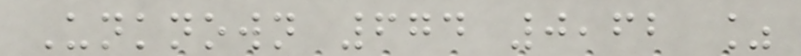Unknown 674 0,62 %
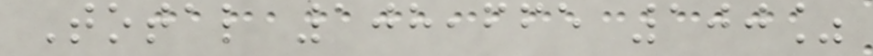Total 108,665 100%
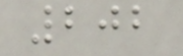202
